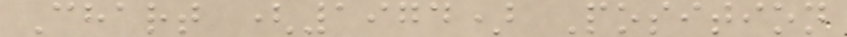Chart (1974) Position
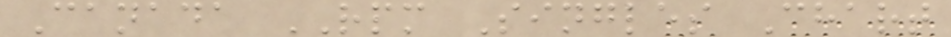Canada RPM Singles Chart
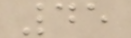45
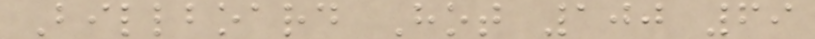Billboard Hot 100 69
